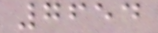7654
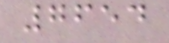7654
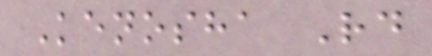Kenosha Rd
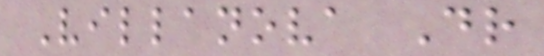Villanova Dr
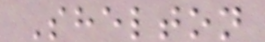Shelton
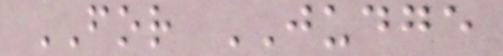FOR JUDGE
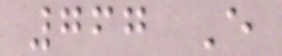767 E
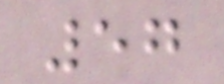57
